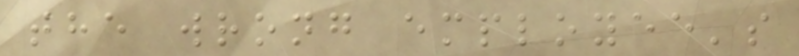the wrong employee's
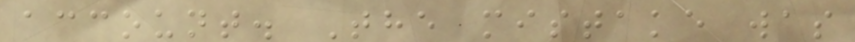account. The mistake was
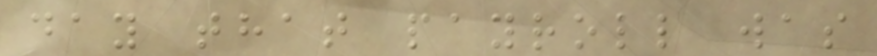day that payroll was
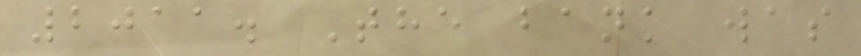2011. The bank was
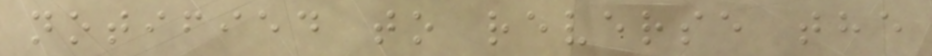notified to reverse the
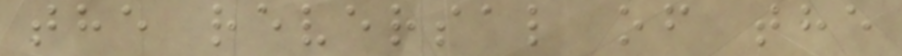the reversal of the
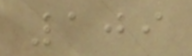109
